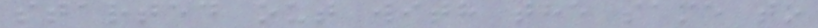started out with the same to
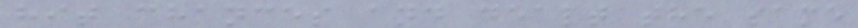hit chances and dealt the same
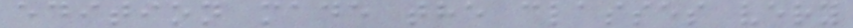edition made the classes very
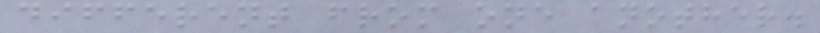different from one another.
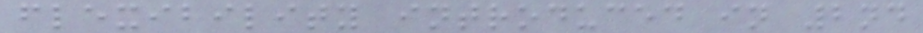flexibility introduced in 2nd
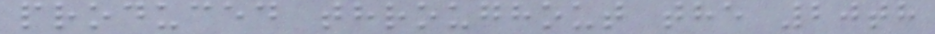produced throughout the 20th
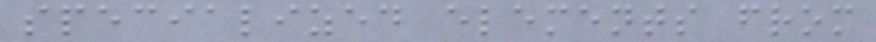specialized elements from
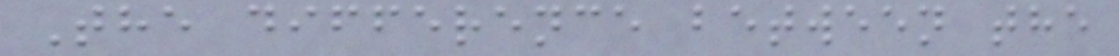The difference between the
